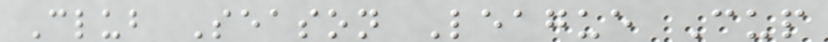Club Season League Cup
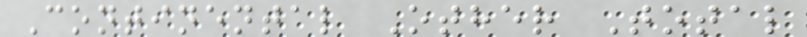Continental Other Total
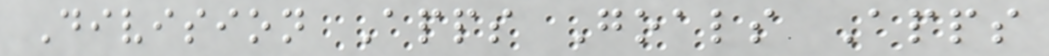Division Apps Goals Apps
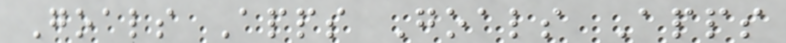Goals Apps Goals Apps
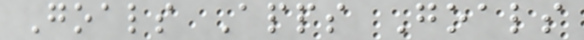Goals Apps Goals
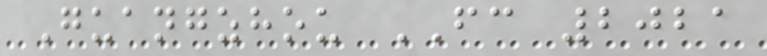Guangzhou FC 2021
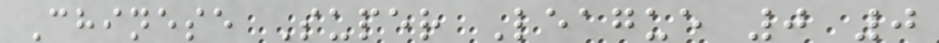Chinese Super League 0 0
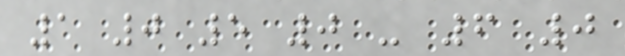1 0 5 0 - 6 0
